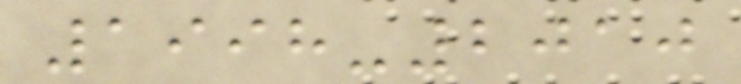1998-2010
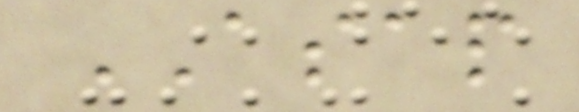ASAP
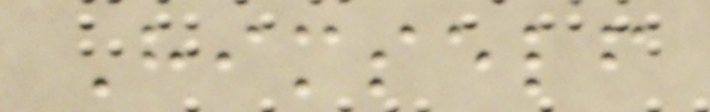Himself
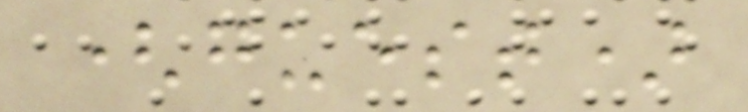(guest)
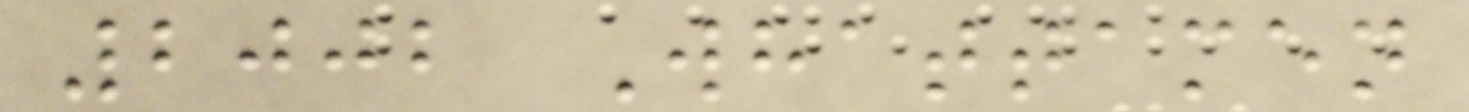2002 Whattamen
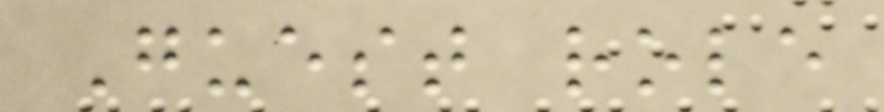Guest role
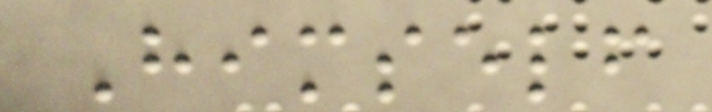Himself
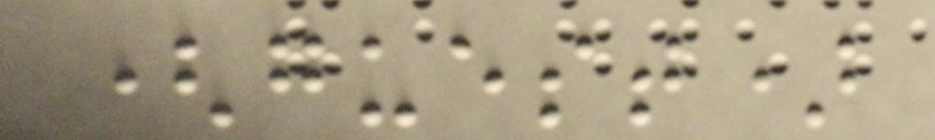(guest)
